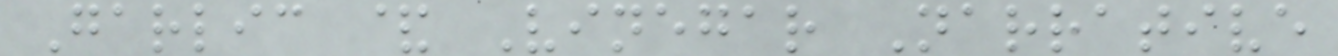Garlic & Vinegar Narrative
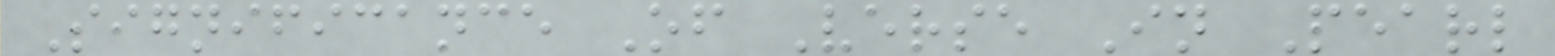Significance Of Verse In Pearl
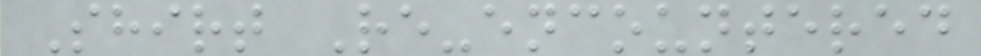Shirt Re-encountered
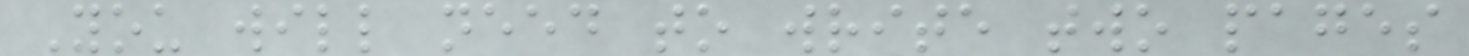You will need to write two pages
